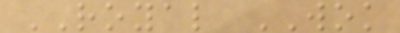ROYAL WOK
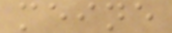meine
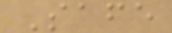Safe
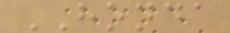HONDA
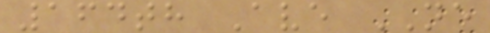164th Ave NE
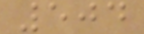504
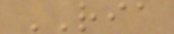RIA
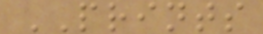PRINTS
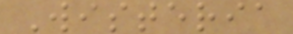Wisteria
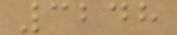3248
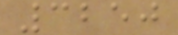3250
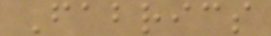Fabrics
